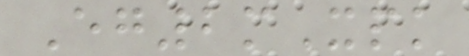Eg2mXpk
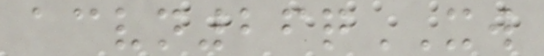acvn26qXW
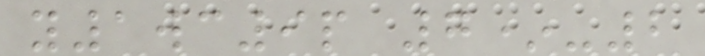y1wc9p 7*-2
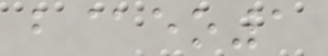b@eo1
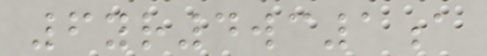6yr4wc1a
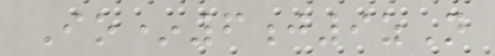Io*6j9zN
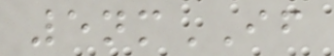5nmIF
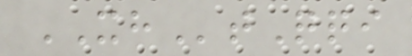XHtQqi
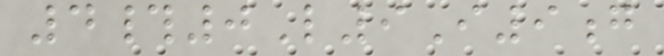4#0L9I9g
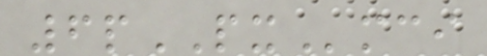6pPXmci
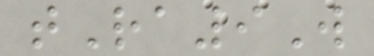tRa9W
